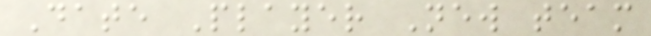Date Player New team
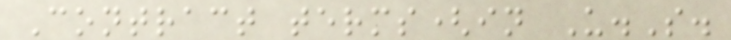Contract terms(in U.S.
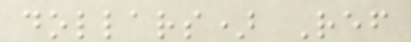dollars) Ref
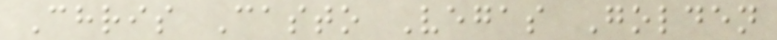Chris Casto Vegas Golden
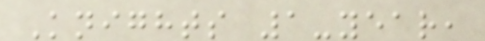Knights 1-year,
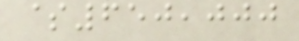$650,000
